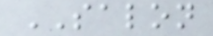SALON
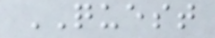QUEST
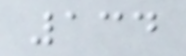134
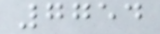7754
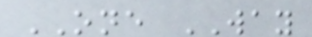ONE WAY
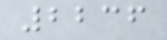2236
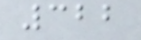322
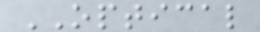OPTICAL
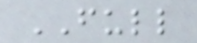FULL
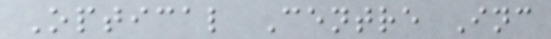Optical Centre Inc
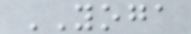YOGA
